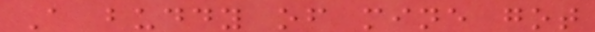A buddy of mine got
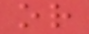or
